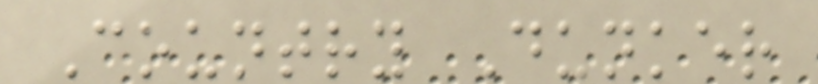Country Dunker
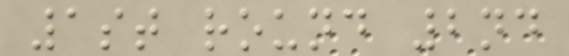1st round 2nd
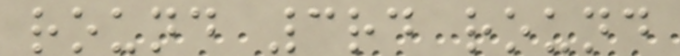round 3rd round
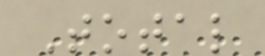Total
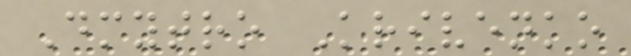Dmytro Krivenko
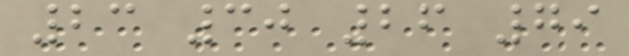23 30 26 79
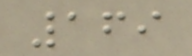169
